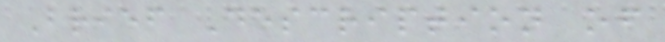Brief Description of
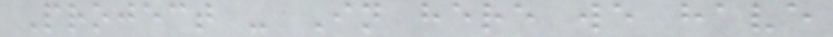Project - In here we have
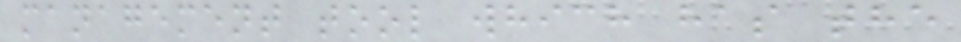management tool which has the
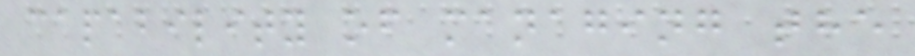capability of managing the
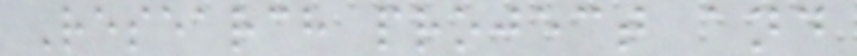Research project and
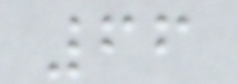66
